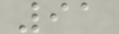91
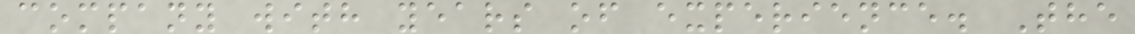company with years of experience. The
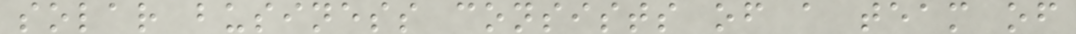solar business consists of a team of
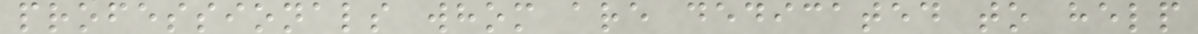professionals whom are dedicated to help
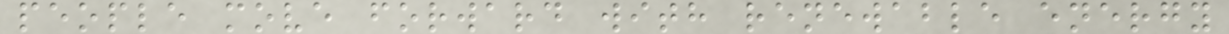people move forward with renewable energy
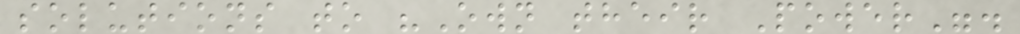solutions to "Own their Power".
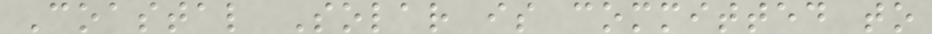Coastal Solar is committed to
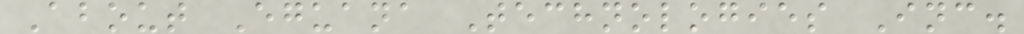About Eguana Technologies Inc.
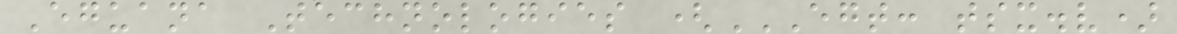Eguana Technologies (EGT: TSX.V)
